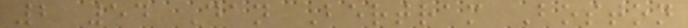2 54 Dan Bertram Boston
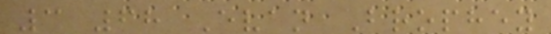3 68 Evan Brophey
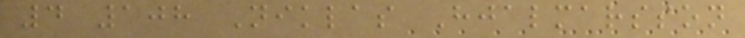4 108 Niklas Hjalmarsson
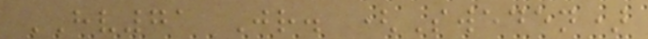HV71 Jr. (Sweden)
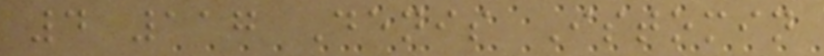4 117 Denis Istomin
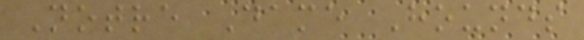Notre Dame Hounds
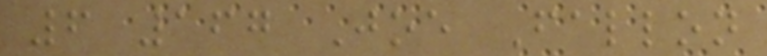6 167 Joe Fallon
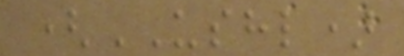(USHL)
